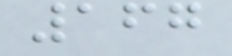167
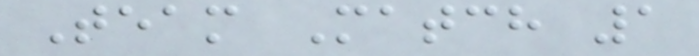Team Match 1
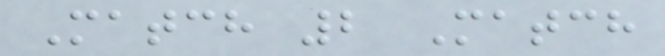Match 2 Match
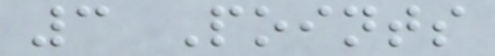3 Points
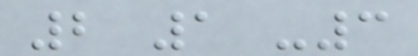2 1 -3
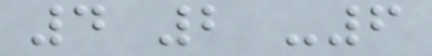4 2 -6
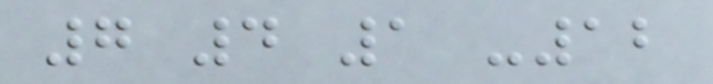7 4 1 -12
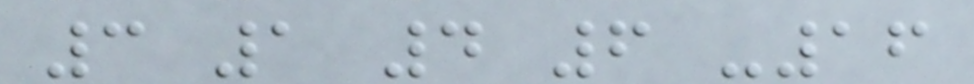3 1 4 6 -16
